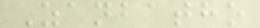Zanbatho
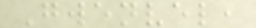Gwenvel,
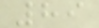89
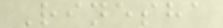Rinesha
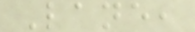Lane,
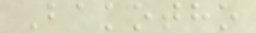Bakotho
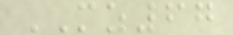MZ67
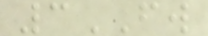3FW
